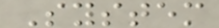System
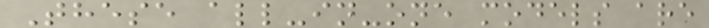These all-in-one models are
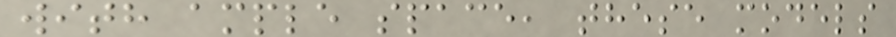with ample space, these models
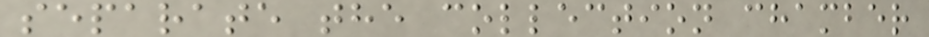separate the collection chamber
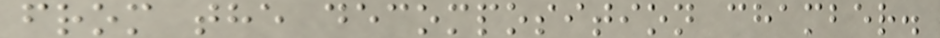from the decomposition chamber.
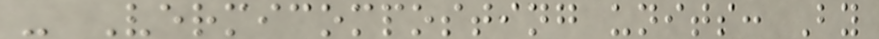- Vermicomposting units: By
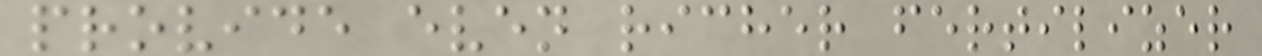provide even richer fertilizer
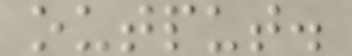output.
